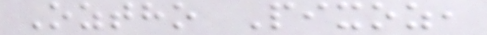Oztho Pixoz,
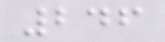246
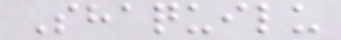Shaquilu
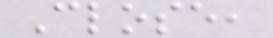Close,
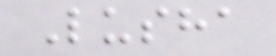Lusha
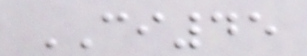CI45
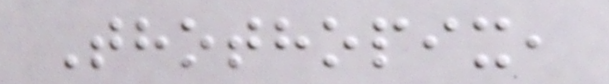Thothopix,
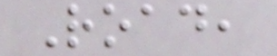Road,
